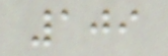109
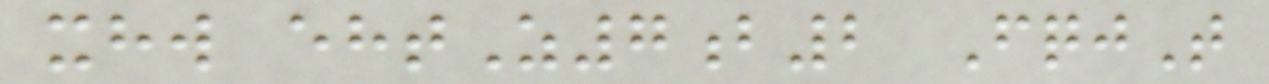xhw ehtZ7b2 FqjT
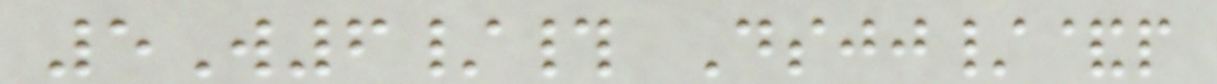5W6/# Dsjj/&p
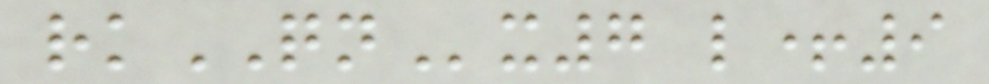rkQNx7 l+9
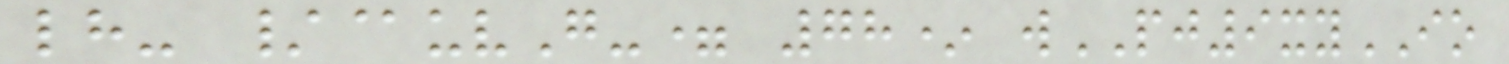lh- /@uvG-= 78* wPJ9xyIO
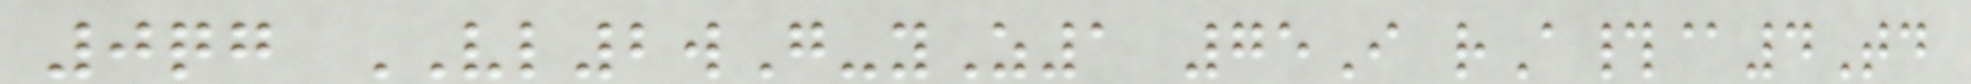0qg VL2wG-yZ1 75I rA#@4Td
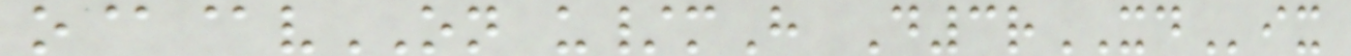o@@vON u/mH D3rXDix
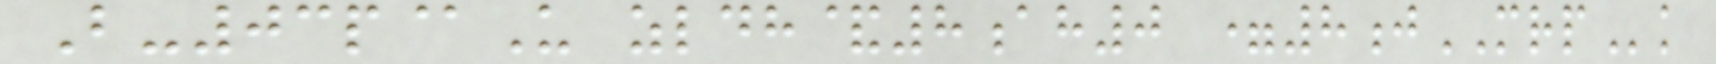B-03p@U zldh&8ah0 =8jMRPk
